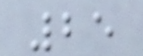25
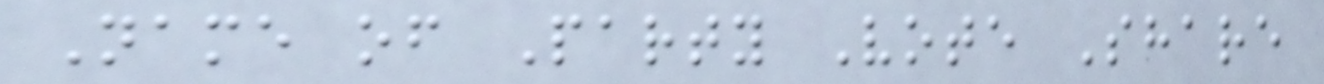Name of Party Vote Share
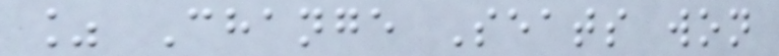% Change Seats won
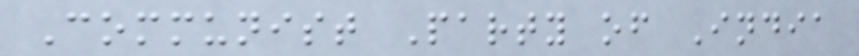Communist Party of India
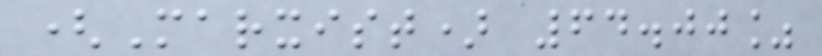(Marxist) 64.00%
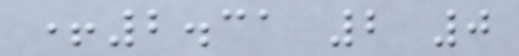+2.31 2 0
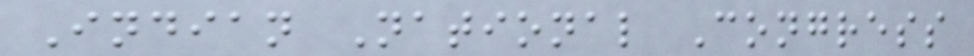Indian National Congress
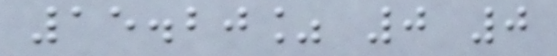15.20% 0 0
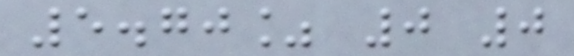5.70% 0 0
